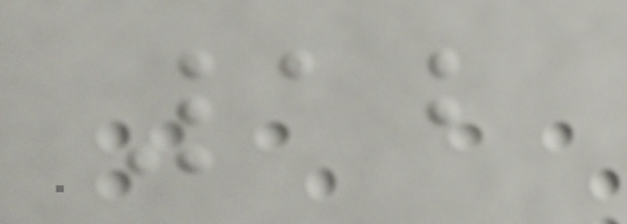12
